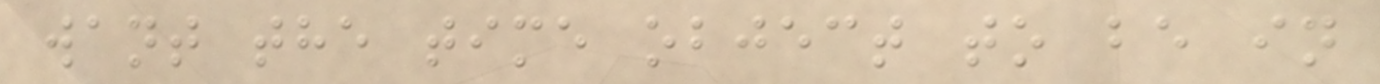want the time object to be in
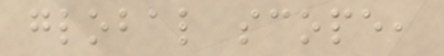global scope,
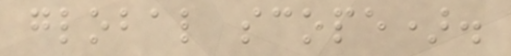global scope).
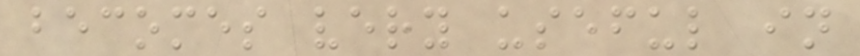becomes very useful in
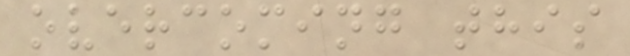overcoming this
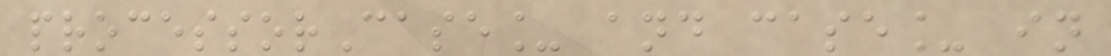processorCase_ and case_ in
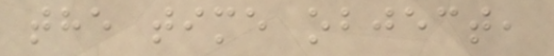the time object,
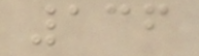136
